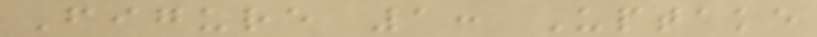Figure 1: Uptake
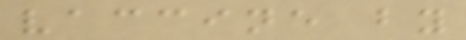vaccine by
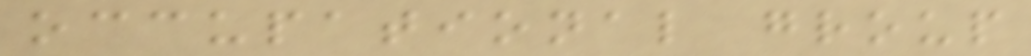occupational group
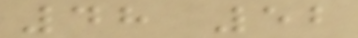48 52
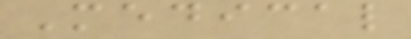Medical
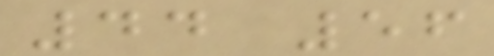44 56
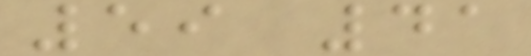59 41
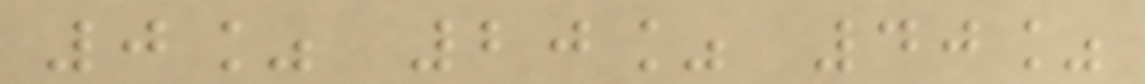0% 20% 40%
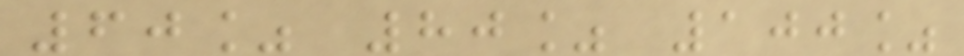60% 80% 100%
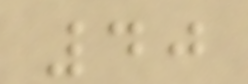40
